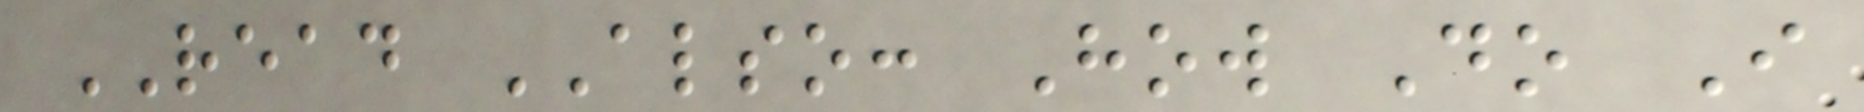READ ALSO: How Do I
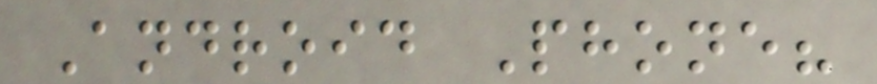Android Phone?
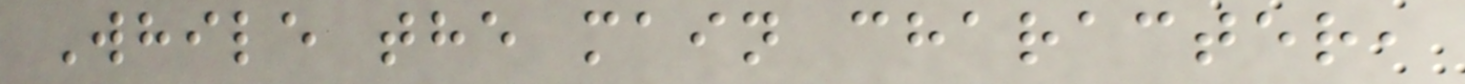While the main character,
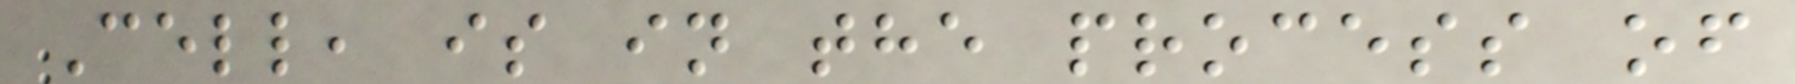Cell, is in the process of
